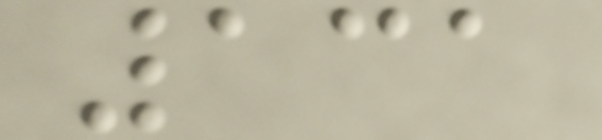131
